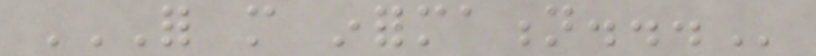FOR MORE INFORMATION...
